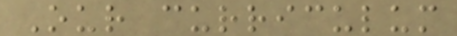Our curriculum
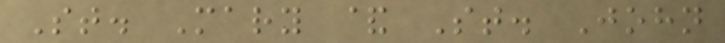St. Mary & St. John
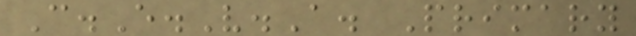C.E.V.A. Primary
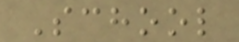School
